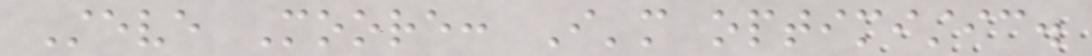Steve Moore: I'm optimistic.
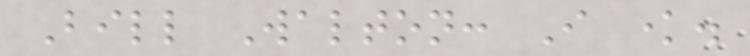Bill Walton: I know.
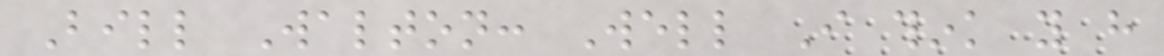Bill Walton: Well I think you have
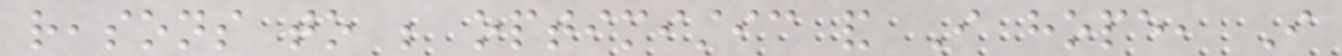reasons to be optimistic and I hope, I
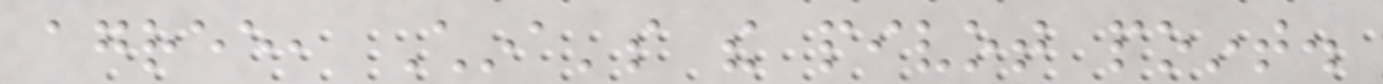agree, China's the pivot point.
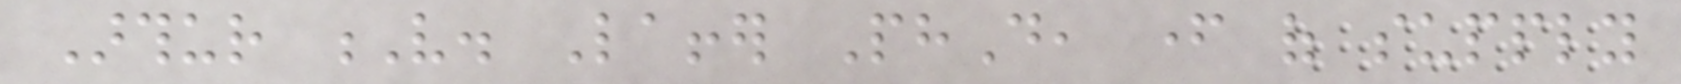Arthur V. Laffer PhD, father of supply
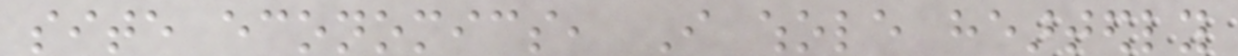site economics, I whole heartedly
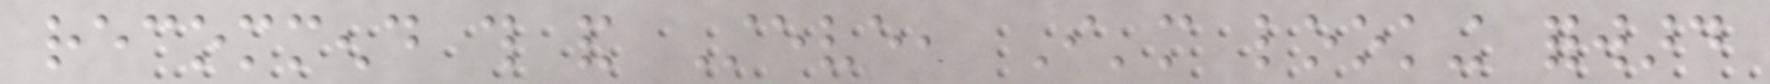recommend this and Steve, I'm looking forward
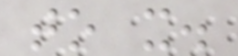to it.
